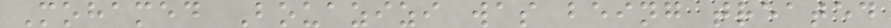Mohamed Bouazizi was being treated
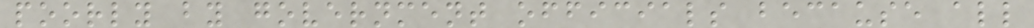poorly by government officials because all
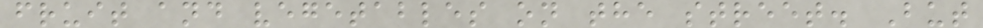fruit and vegetables on the street. But
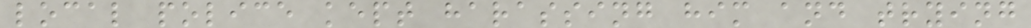local police kept harassing him and trying
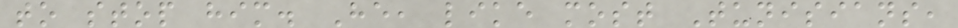to stop him. He, like most Tunisians,
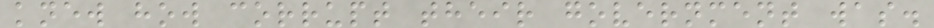knew how corrupt their government was.
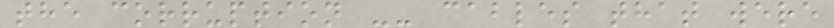the corruption -- cables that were
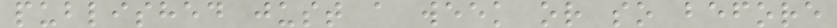published just a week or so before
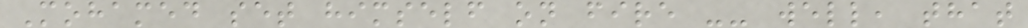Mohamed set himself on fire -- well, that
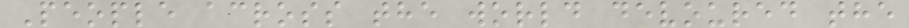People across the world devoured the
